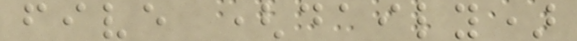five (daily)
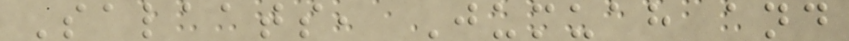Salaats, Jumuah and
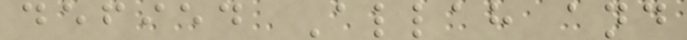defied Allah and
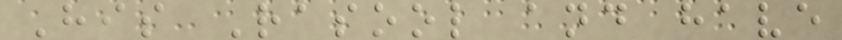His Rasool and have
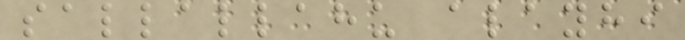sallallahu alayhi
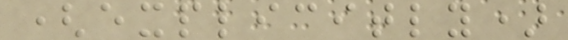(explicitly)
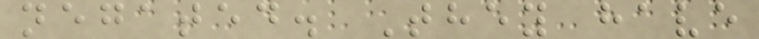negated. They have
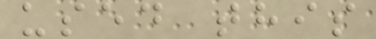used this
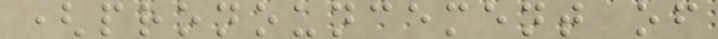(pronouncement of
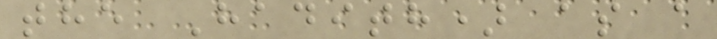the Hadith) as a
